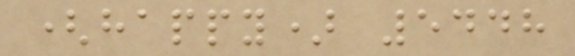(happy) 5448
